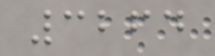3264
